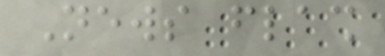News flash
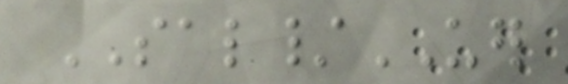SAL/UER
